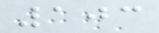103
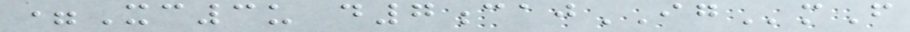=Xc3u d7cajIGmF
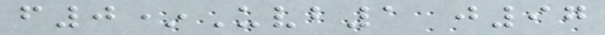f0*Uvb1 j97
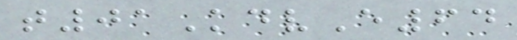t01KdvE64
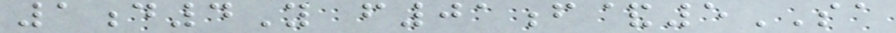1d4Y f01f&5SA
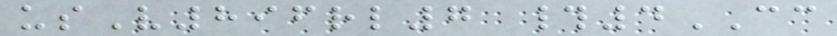usV896rl7 #4CC
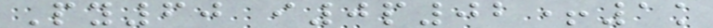Py60 i0p02+1k
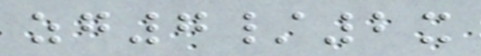zg7/2x
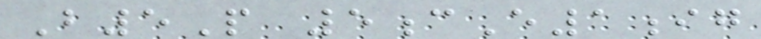B5P 5cE1ig
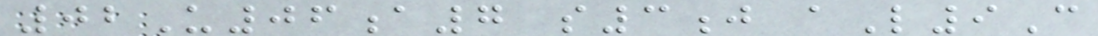02U06a7 s3j aL9C
